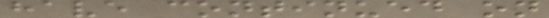have continued on
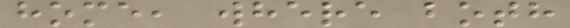home, where both
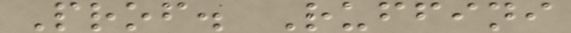Prof. Ruffini
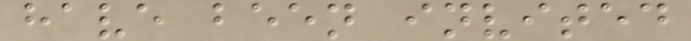have been invited
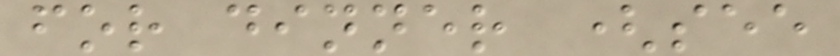for dinner (see
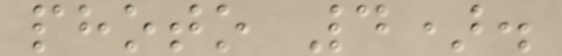photo 4).
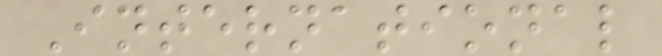International
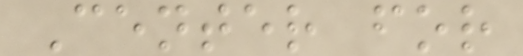Center for
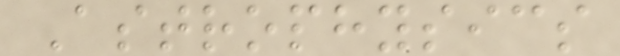Astrophysics
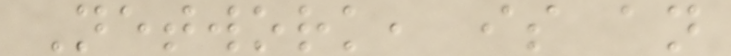Network, is an
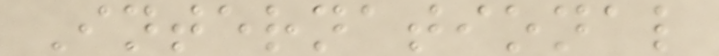International
